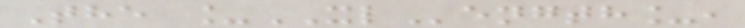The _XLength_,
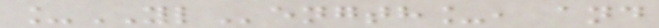_YLength_, and
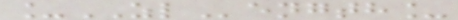_ZLength_
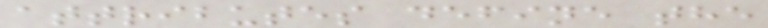attributes define the
